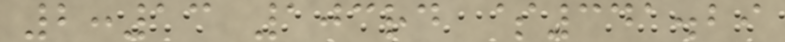2:13 103rd $341.29
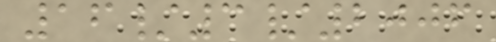16/3/2006
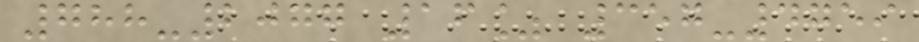788-2077 16% 357-4759
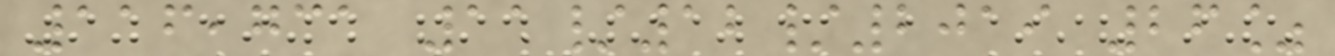116,731 11/12/2019 26%
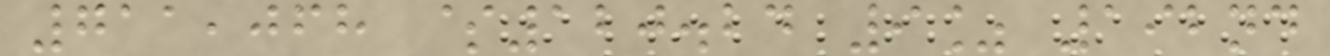711,068 $120.24 9% 192nd
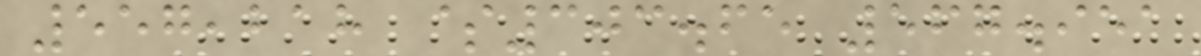557,218 $303.65 567.951
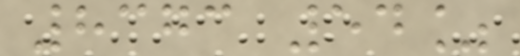8373 54%
